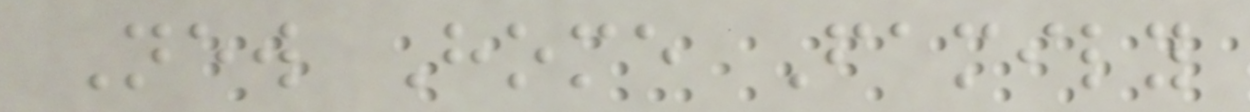New Home Family
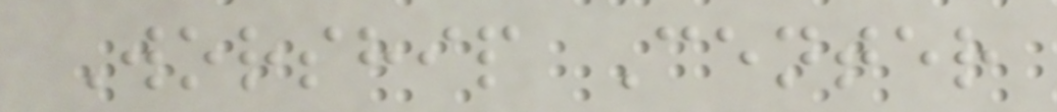Worship Center
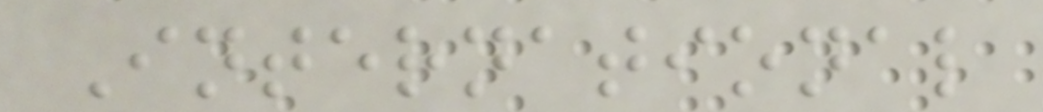International
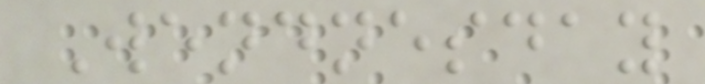Wendnesday
